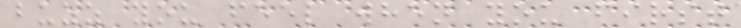buzz you feel when you first
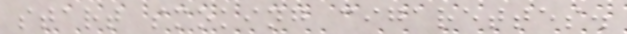start smoking cigarettes.
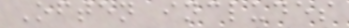Often includes
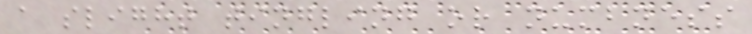a slight tingling or numbness
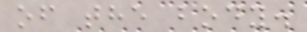of the body.
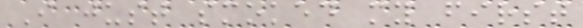I just smoked my first
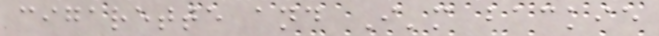cigarette and I'm backie
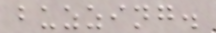buzzing.
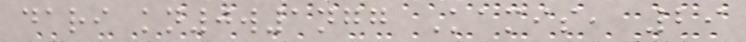dari kn0w1ngg Kamis, 29
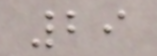29
